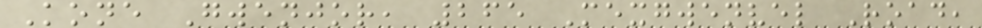Kone Gwenjor, 265 Mexgwenvel Road,
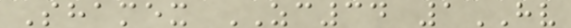Shamex ZC34 1HV
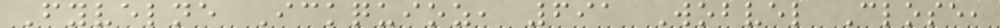Fyvelne Ickquioz, 691 Wobvel Close,
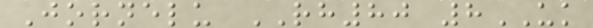Jornelu RH80 8UK
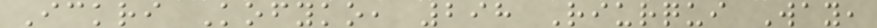Ickri Kofyko, 298 Riurqui Way,
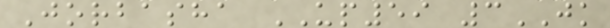Jorbasha UP59 3JK
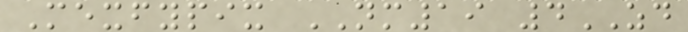Mexfypix NM19 4ZD
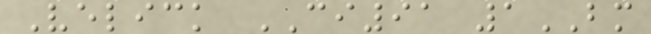Velick CI91 1BM
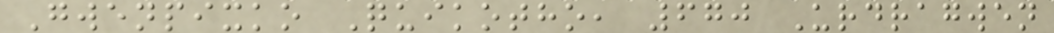Gwenpixko Quikotho, 670 Urdragwen
